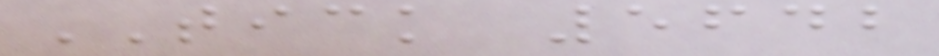TICK 5642
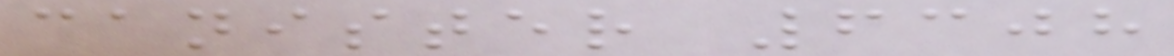canister 6308
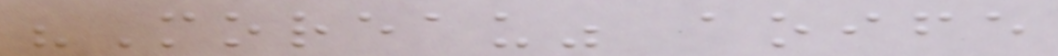"Moreau" aoife
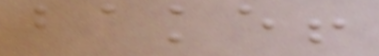bake!
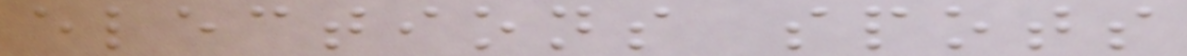elections spots
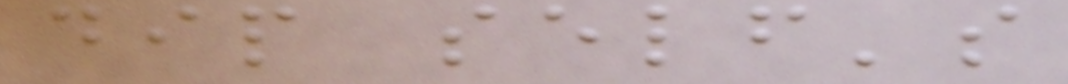dip self's
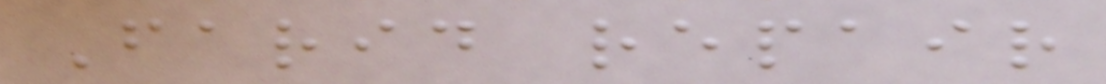Farid repair
